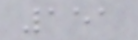151
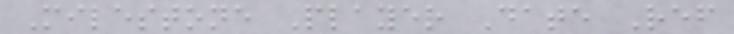Milestone Player Date Ref
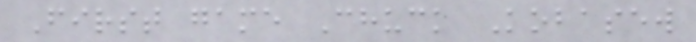First game Chuck Kobasew
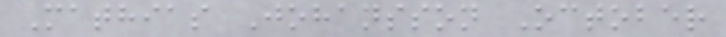Mathias Johansson October
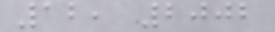12, 2002
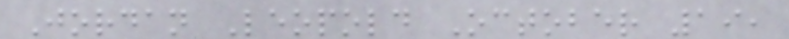Jordan Leopold October 19,
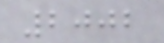2002
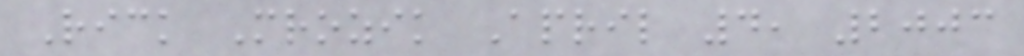Rick Mrozik April 4, 2003
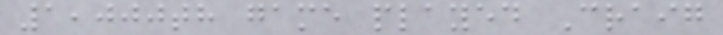1,000th game played Craig
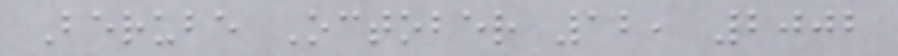Berube October 12, 2002
